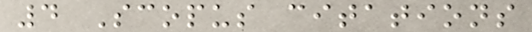4 Scopus citations
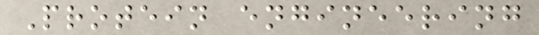Protein engineering
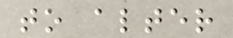to alter
